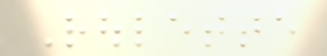Roulette
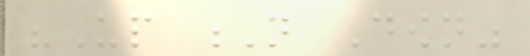"Up N Down"
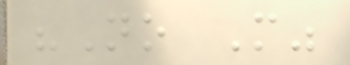"No More"
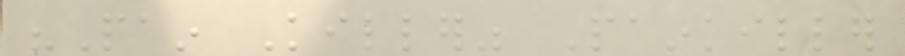"Pain Killer" Painkiller
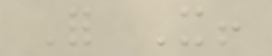For It!
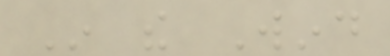In the Wind
